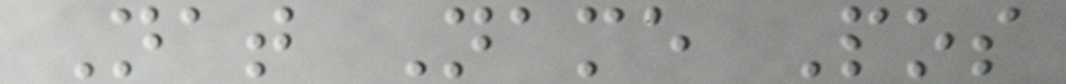Nat Name Pos
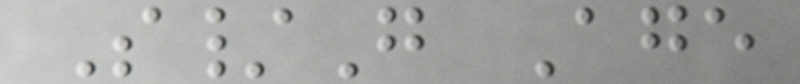S/G Age
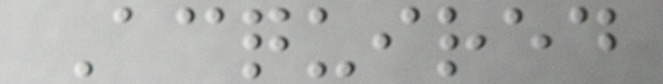Acquired
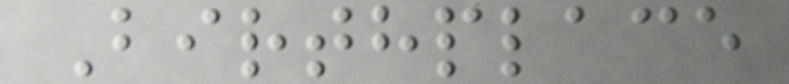Birthplace
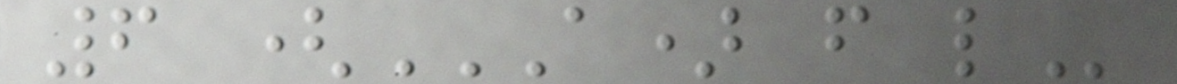6 (A) F L
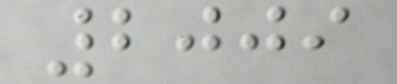2009
